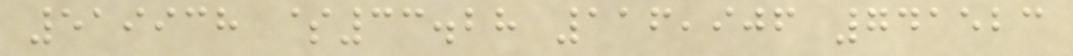519938 $33.28 116,906 741523
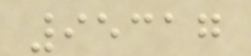95317
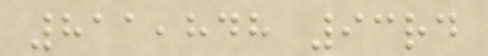811,848 93rd
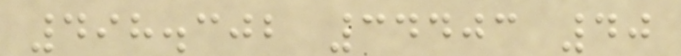498.302 34403 40
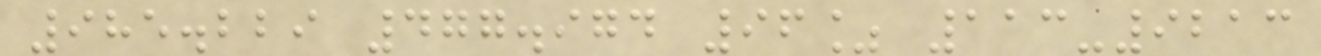985.229 477.974 96% 113-9213
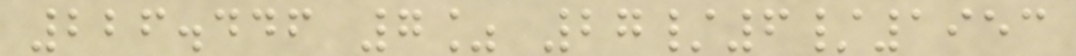226.446 7% 27/6/1953
